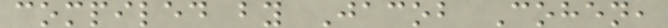compiled by Jacob Cohen,
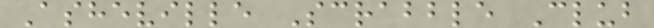Asheville Scrabble Club
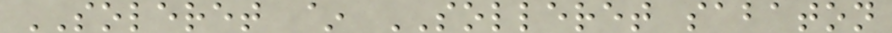SOLERET ~ SOLLERET sabaton
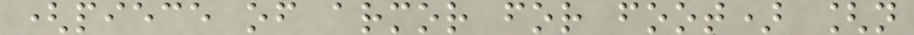(piece of armor for foot) [n
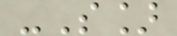-S]
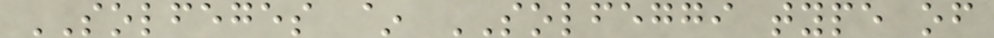SOLFEGES ~ SOLFEGGI type of
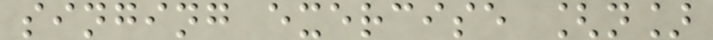singing exercise [n]
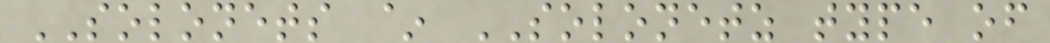SOLONETS ~ SOLONETZ type of
